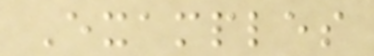Examples
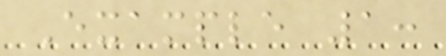Example 1:
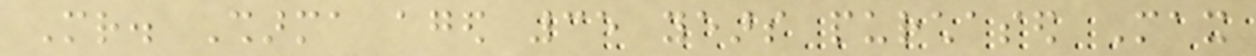Mr. Sharma aged 35 years purchased Max
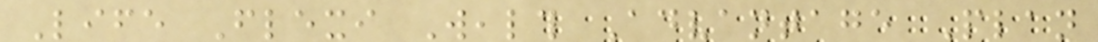Life Flexi Wealth Advantage Plan
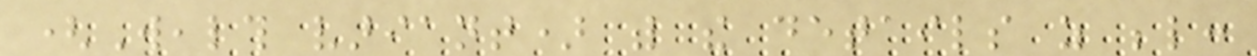(Wealth variant) with the details as below:
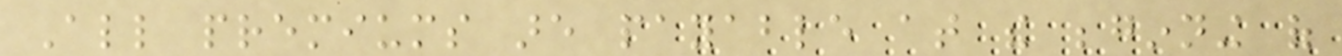All premiums are payable at the beginning of
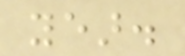year.
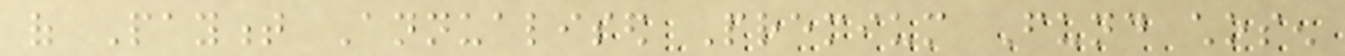of Payment Annualised Premium Fund chosen
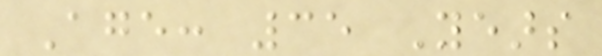Age: 35 Years
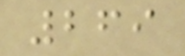269
